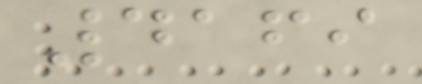4169
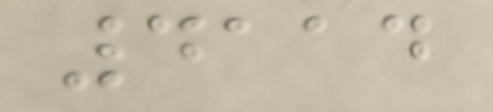4114
